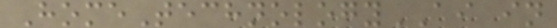HomeTechnologyAI in
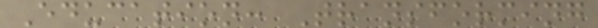Education: Transforming
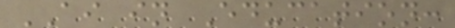AI in Education:
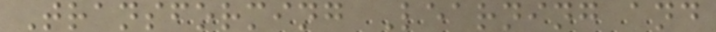Transforming Learning and
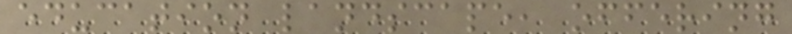education landscape, offering
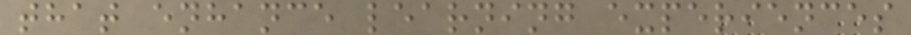that enhance learning experiences
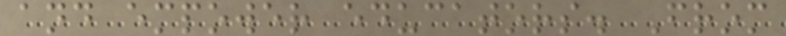and empower educators. From
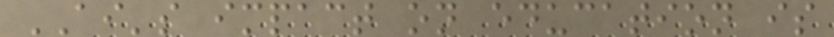AI's impact on education is
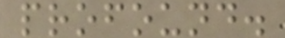profound.
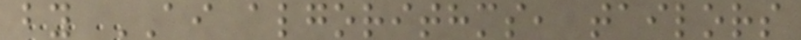by AI algorithms, tailors
